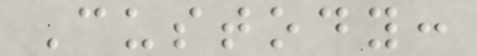Custody:
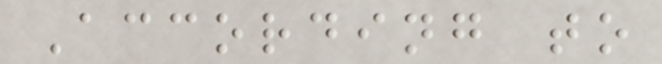According to
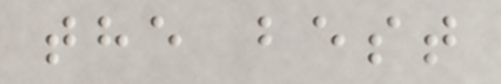the best
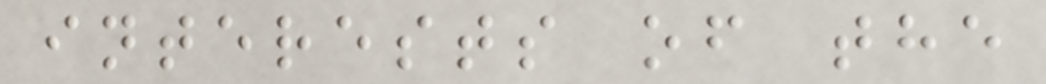interests of the
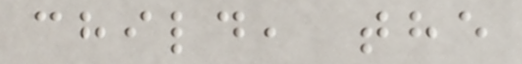child, the
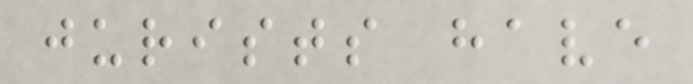jurists have
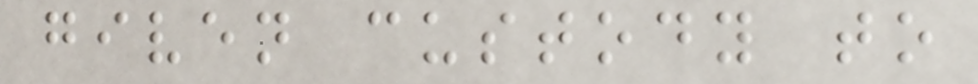given custody to
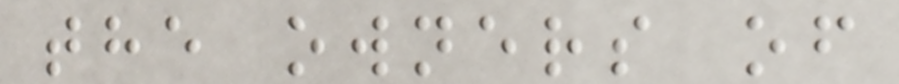the owners of
